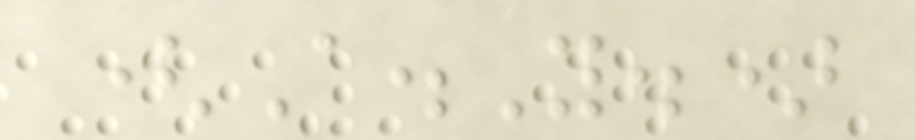(A.Y.)
